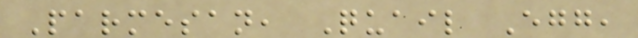Parmesan, Quail Egg,
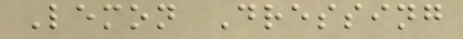Lemon Dressing
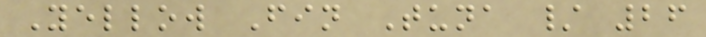Yellow Fin Tuna / 26
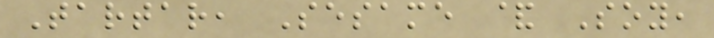Tartar, Sesame & Soy,
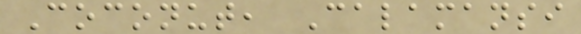Coconut, Calamansi
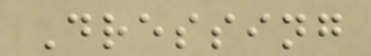Dressing
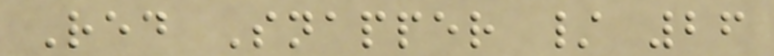Red Snapper / 26
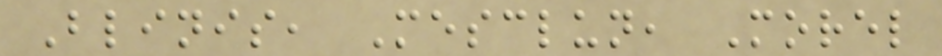Blinis, Mesclun, Morel
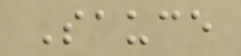Sauce
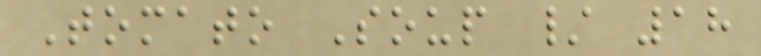Tomato Soup / 18
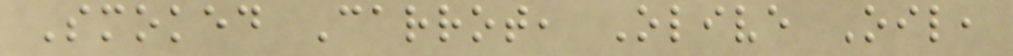Smoked Carrot, Olive Oil,
